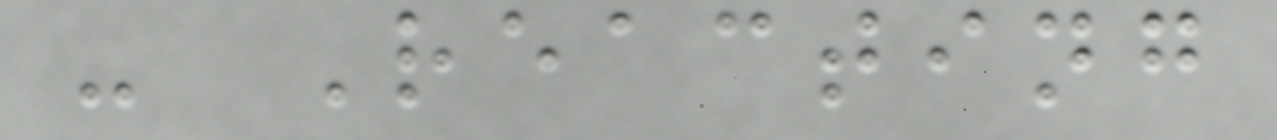- Reacting
